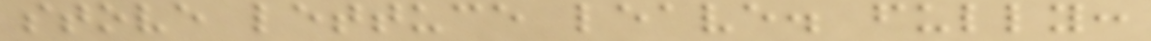stove lettuce leave. fully:
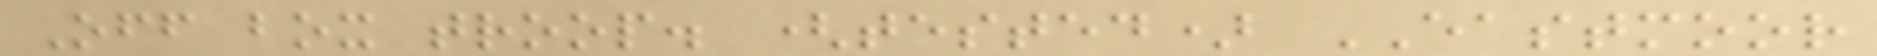Off box troop. (tested) EASTMOOR
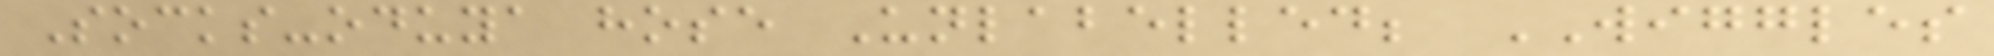Socks-oduya hose Unlabelled; WIGGLES
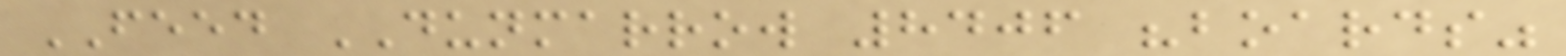FEED DUNMARROW 8406 "boards"
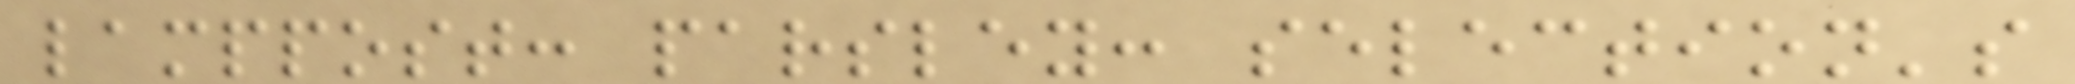lamppost: parsley: selection's
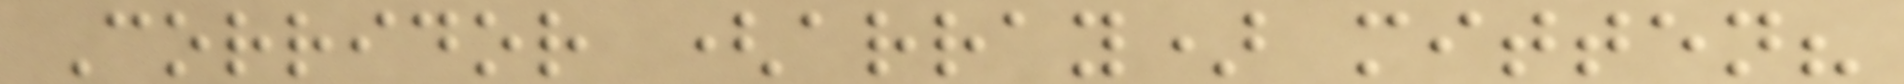Corridor (array) mitten?
